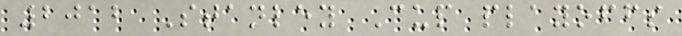2012 Stanley Cup playoffs
